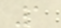1
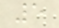5
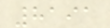8191
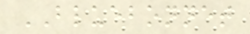BLUEBONNET
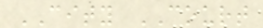CITY COURT
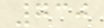730
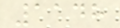1148
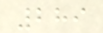289
